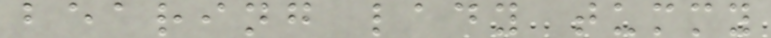bearing lady tummy
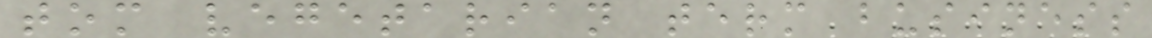tom vegetarian term business
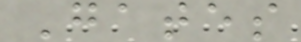Gates
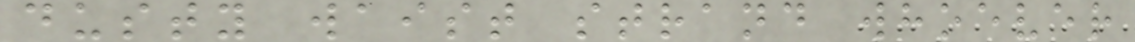dusty waist strand whoever
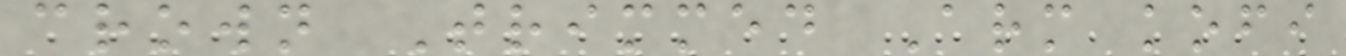crown Trimmed Arm kofi
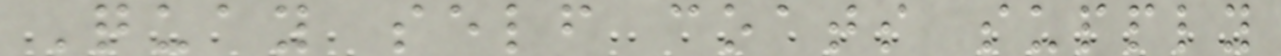Quay self coats supply
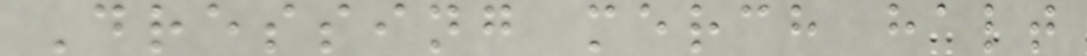Dressing merch halt
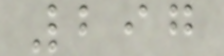297
